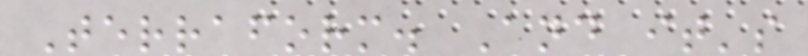Terraform. And it's
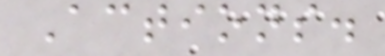Actions.
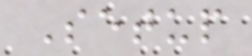Setup
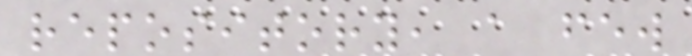repository, a few
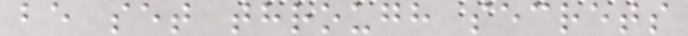be set through secrets
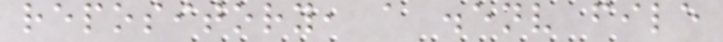repository, a .env file
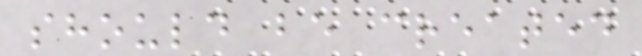should be created
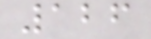126
